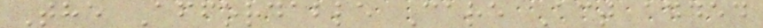The Affordable Care Act added
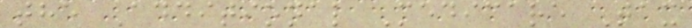the Additional Medicare Tax
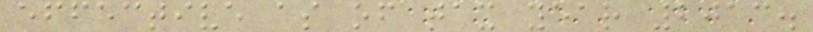effective as of tax year 2013.
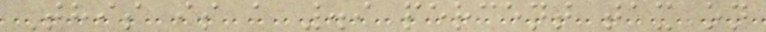This is a .9 percent tax on
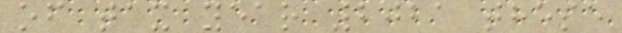of tax year 2021 these
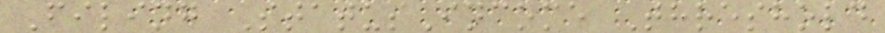Filing StatusIncome Threshold
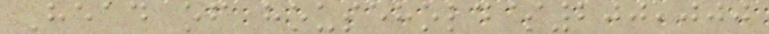Head of household$200,000
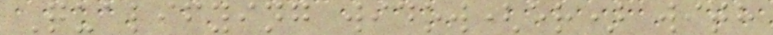Qualifying widow(er) with
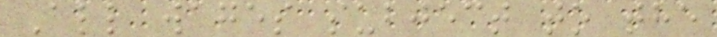All wages subject to the
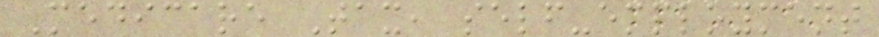Medicare Tax, self-employment
